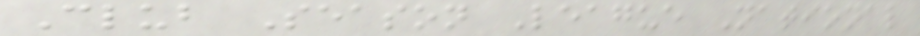Club Season League National
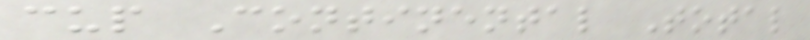cup Continental Total
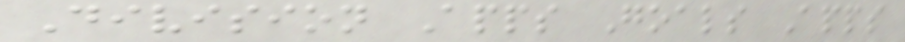Division Apps Goals Apps
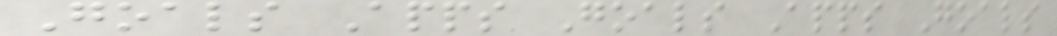Goals Apps Goals Apps Goals
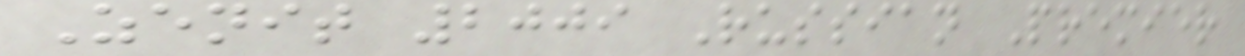Zenit 2009 Russian Premier
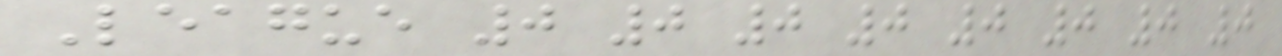League 0 0 0 0 0 0 0 0
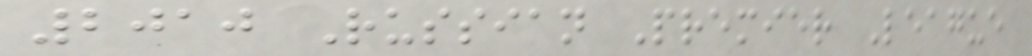2010 Russian Premier League
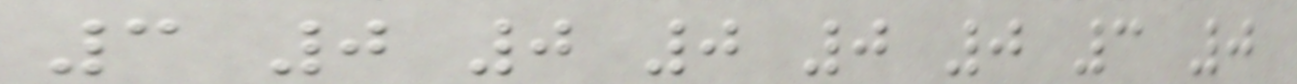3 0 0 0 0 0 3 0
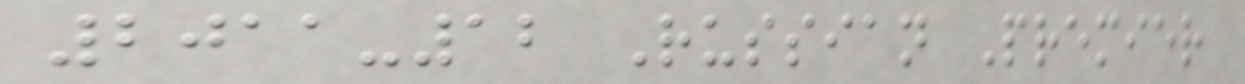2011-12 Russian Premier
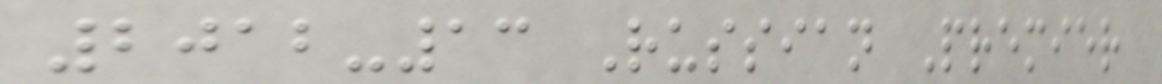2012-13 Russian Premier
